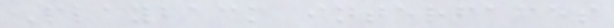Playback interfaces
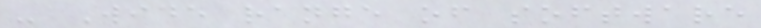- Wide range of software
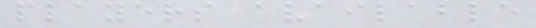players available
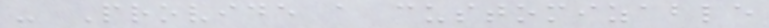- Provide a customizable
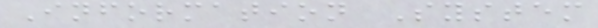Information System
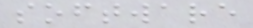software
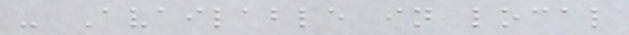- Available in local
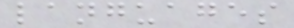languages
